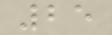25
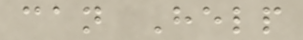can Help
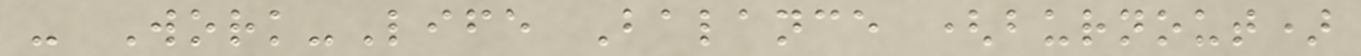- Work-Life Balance (burnout)
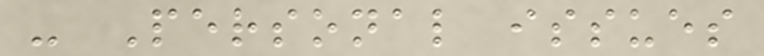- Personal issues
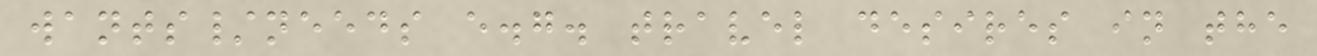wants/needs e.g. travel desires in the
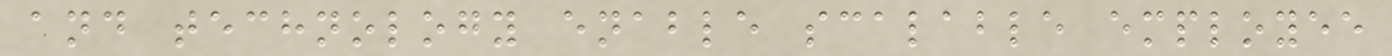and technology enable scalable employee
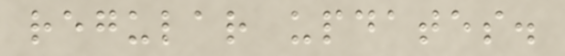regular updates.
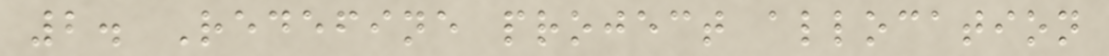2. Redefine project allocation
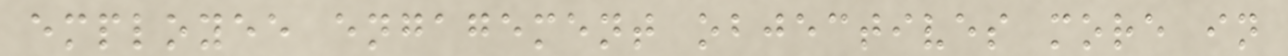employee engagement objectives more in
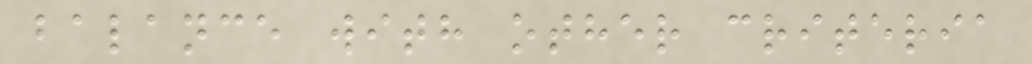balance with other criteria
